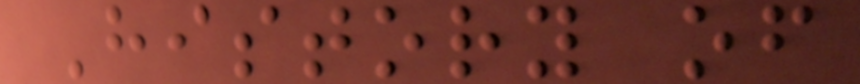History of
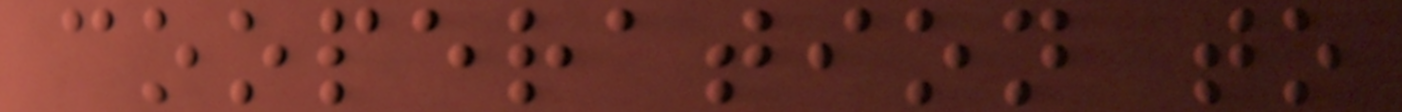cooperation to
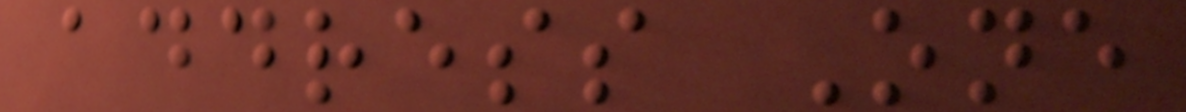address One
